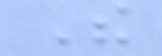The
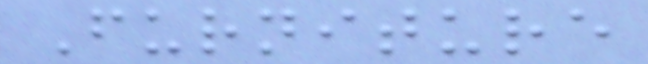Furniture
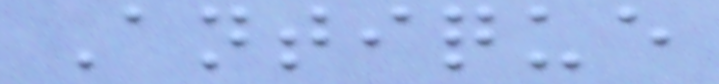Antique
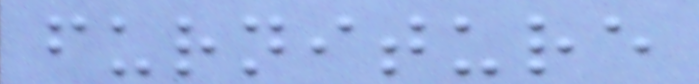furniture
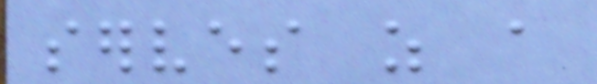serves as a
